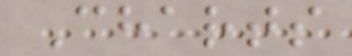Charts
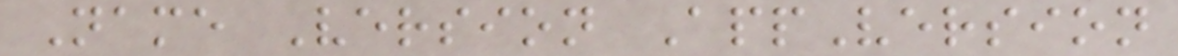Name Version AppVersion
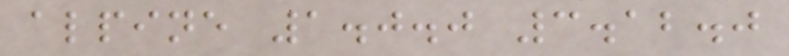alpine 1.0.0 3.12.0
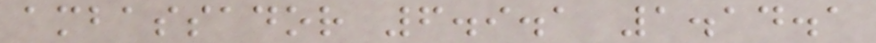ambassador 6.9.1 1.14.1
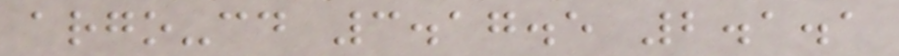argo-cd 3.17.5 2.1.1
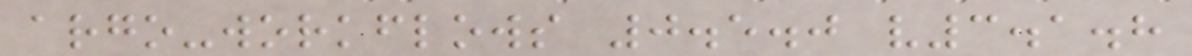argo-workflows 0.5.0 v3.1.8
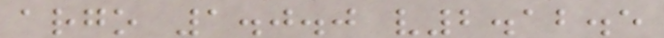argo 1.0.0 v2.12.5
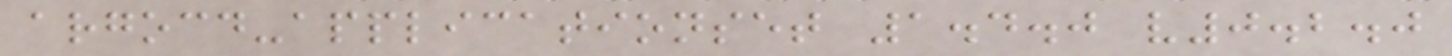argocd-applicationset 1.4.0 v0.2.0
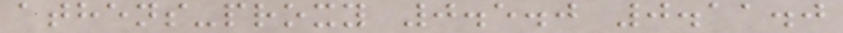athens-proxy 0.5.0 0.11.0
